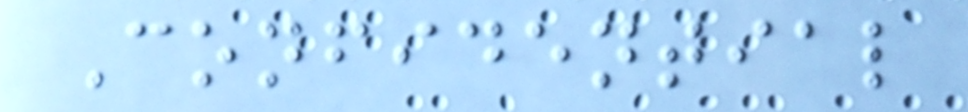Confidential
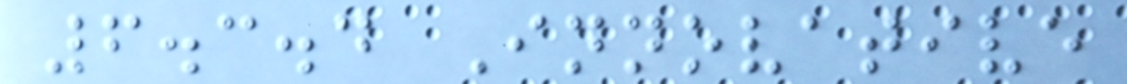6.3.4 Innovative
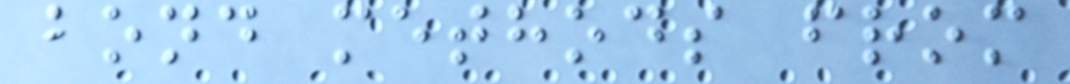bond methods from
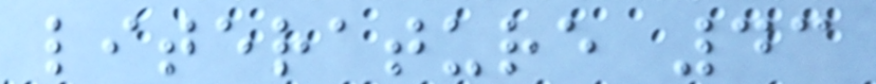literature 43
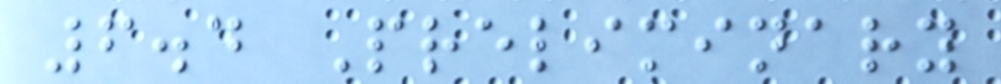6.4 Preliminary
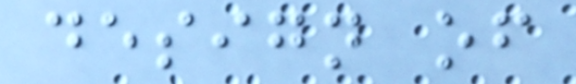design of
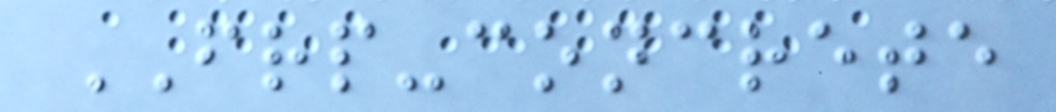FRP-concrete
